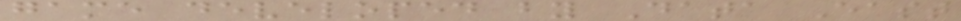game developed by Data East
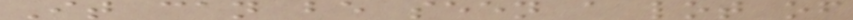It can be seen a lot of
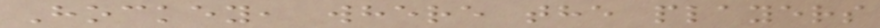Hockey, where the players
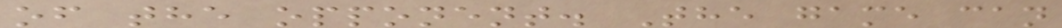of the opponent. The game can
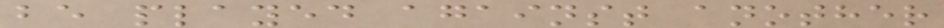be played against another
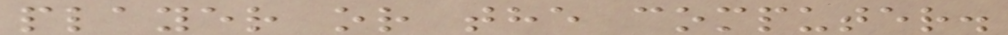player or the computer.
